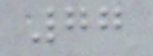77
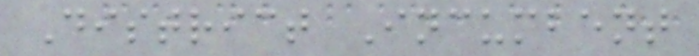District Incumbent
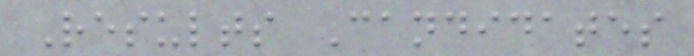Results Candidates
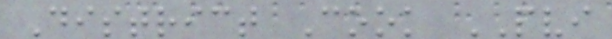District Cook PVI
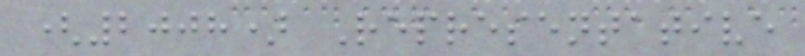(2008) Representative
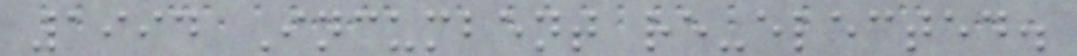1994 Incumbent re-elected.
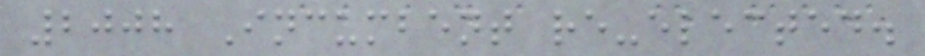2008 Incumbent re-elected.
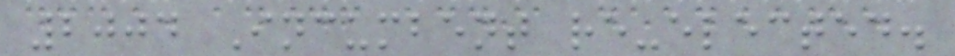2004 Incumbent re-elected.
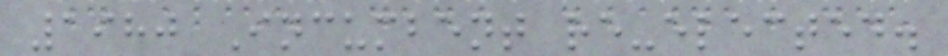1980 Incumbent re-elected.
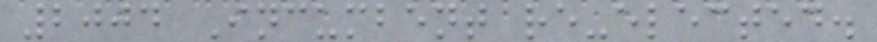2004 Incumbent re-elected.
